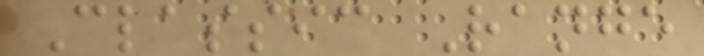Classic Range
